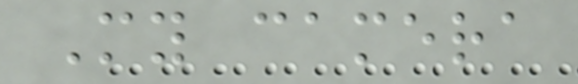My camera
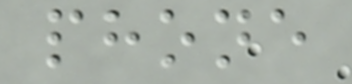phone
